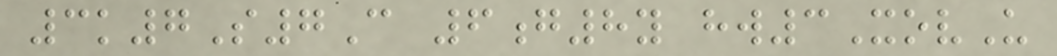3k7S7C 6g8y hw3XovU
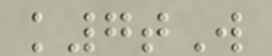k7tW
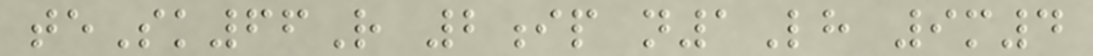teSk66R 2ip n1Lh 9m4
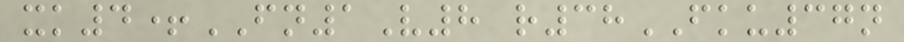xk4+FN1V8 r38FKU37n
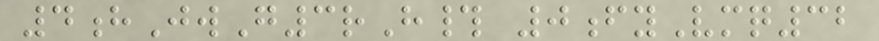4hJwG3rH# 0fyVmq32
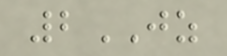2JZ
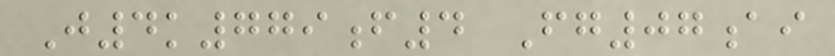J4k779f4 Fg07ai
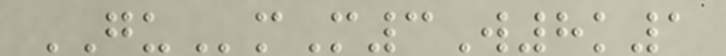GUmM3W8k1
